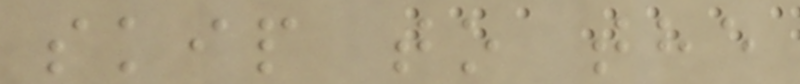skip to the
